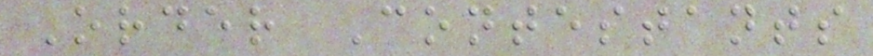Order Contestants
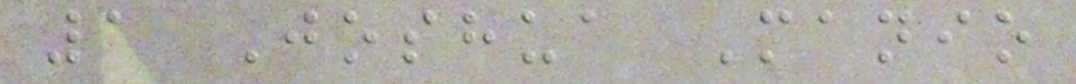1 Joshua Manio
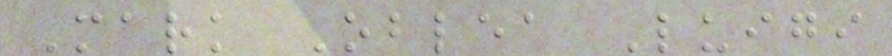Mark Oblea Luigi
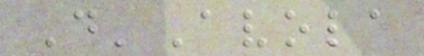D'Avola
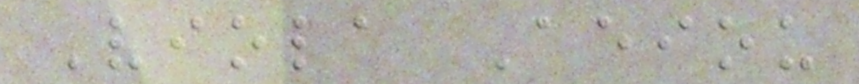Viola Aeiou
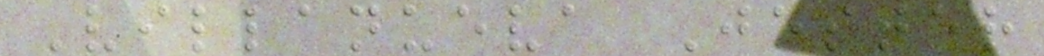Villanueva Jester
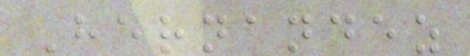Hernandez
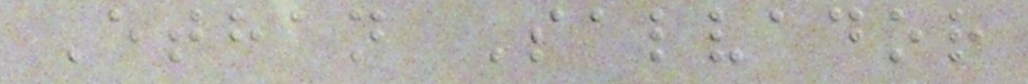Ethan Salvador
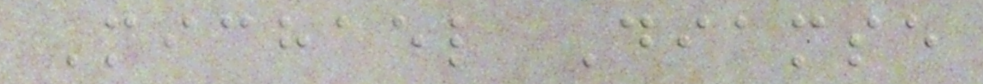Michael Diamse
